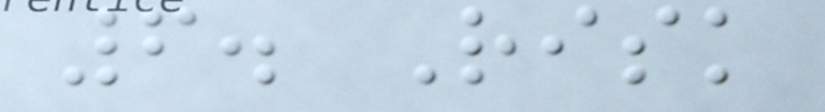6. Risk
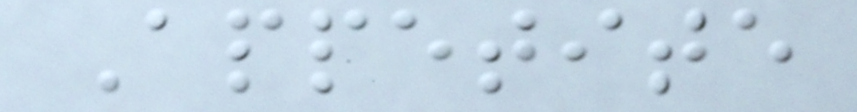Appetite
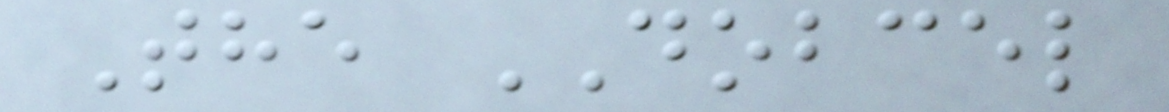The DOBCEL
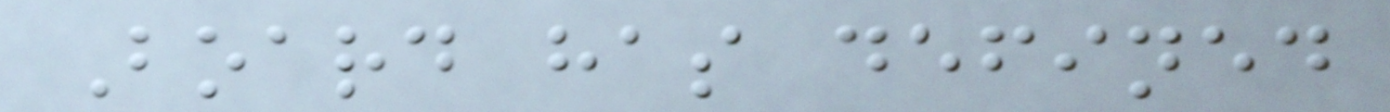Board has defined
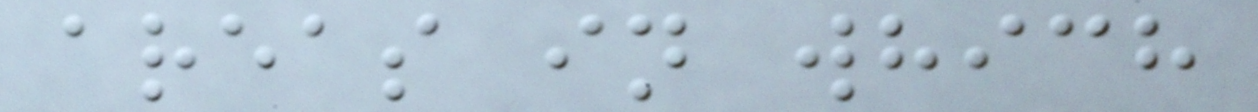areas in which
